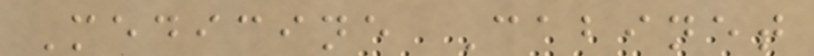Medicine Cabinet
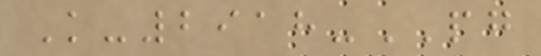K-2918-PG
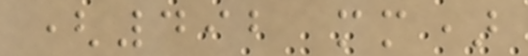(492 mm)
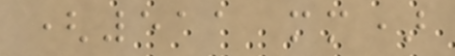(511 mm)
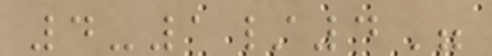4-1/4"
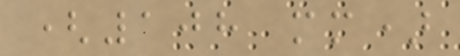(108 mm)
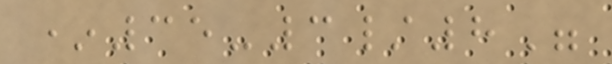*35-3/8"
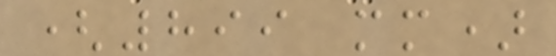(899 mm)
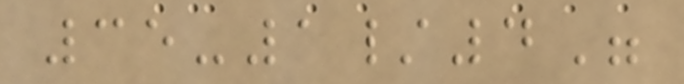35-1/4"
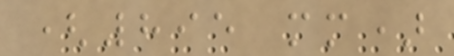(895 mm)
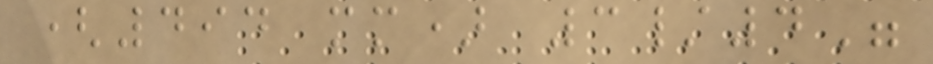(494 mm) 3/4"
